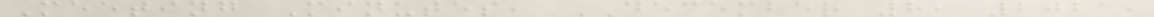Meeting Minutes, DECEMBER 8, 2021,
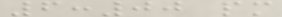6:00 pm
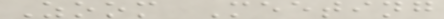Zoom Meeting
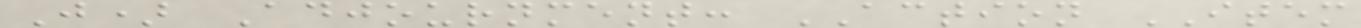J) Adjournment: ACTION ITEM
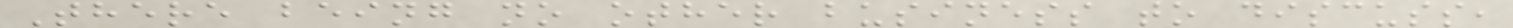There being no other business to discuss,
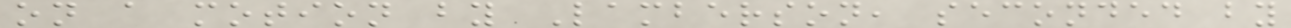on a motion by Lamberson, seconded by
